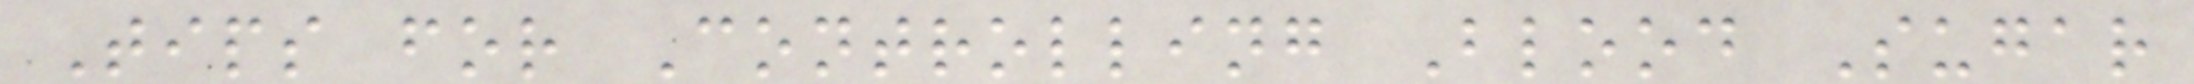Tips for Controlling Blood Sugar
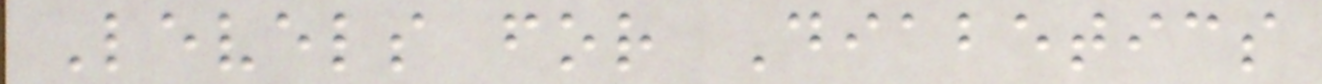Levels for Diabetics
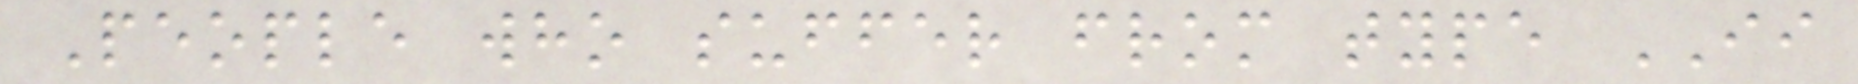People who suffer from type II
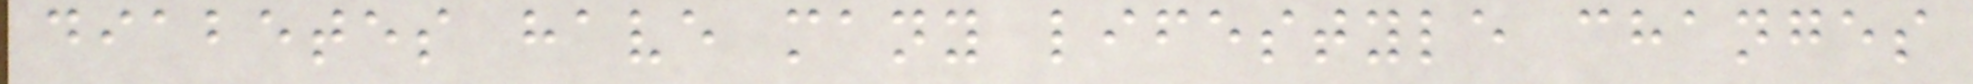diabetes have many lifestyle changes
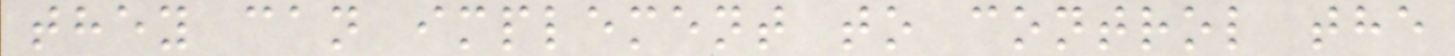they can implement to control the
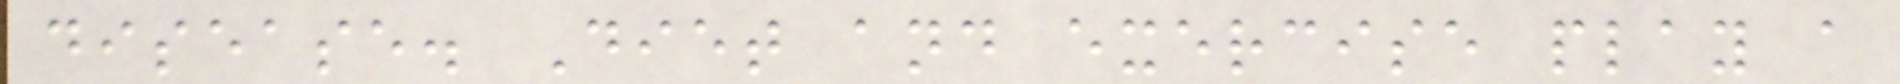disease. Diet and exercise play a
